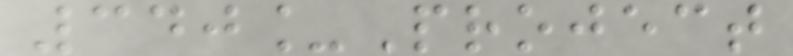340_Project
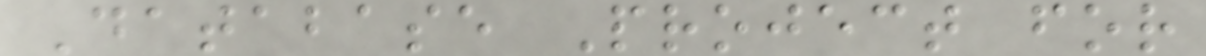Database Project for
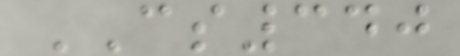CS340
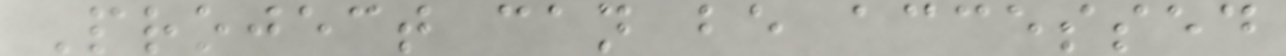Project can be accessed
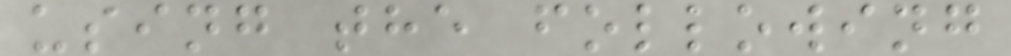using the following
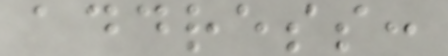address:
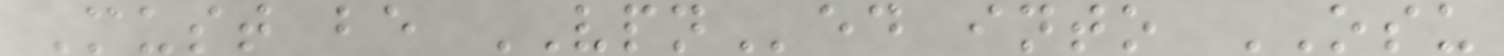Must be VPNed into OSU
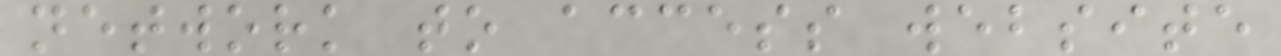network to access website
